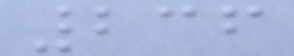236
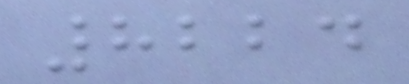8224
